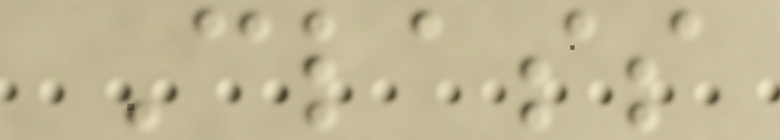Class
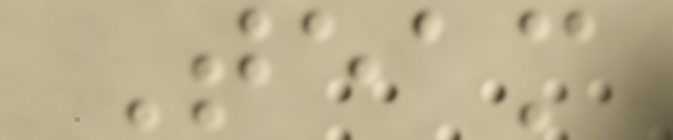Team
